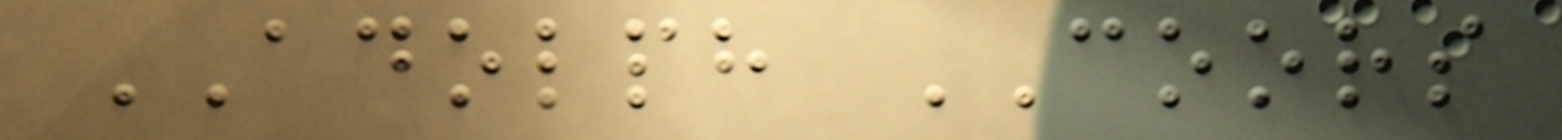ADOLPH COORS
